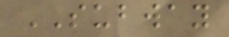SUBWAY
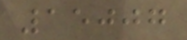15007
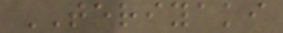TERIYAKI
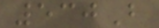530B
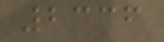2336
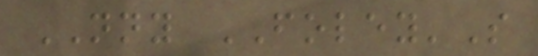NNY FOLEY'S
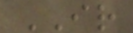IR
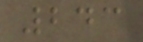243
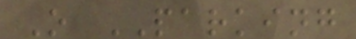O PARKING
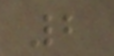2
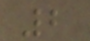2
